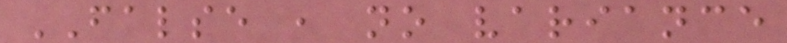FALSE , no variance
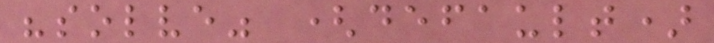"solve" (default)
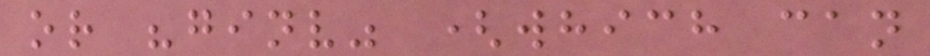or "ginv" (which can
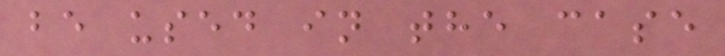be used in the case
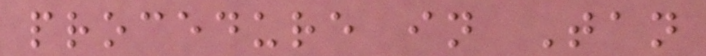procedure in Tan
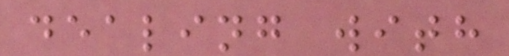dealing with
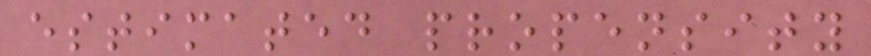estimated propensity
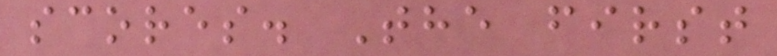scores. The first
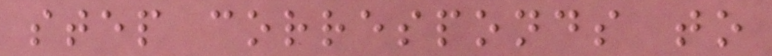step corresponds to
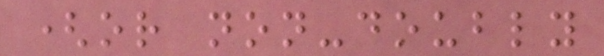(or non-doubly
